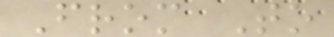From To
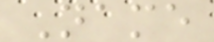Name
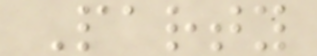Party
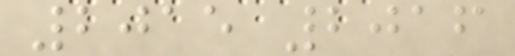2015 2016
